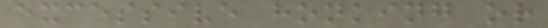excessive honking or
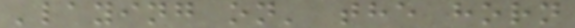'laying on' the horn
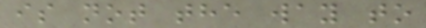is not the way to
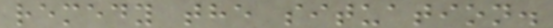remedy the situation.
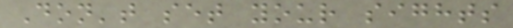Don't set your sights
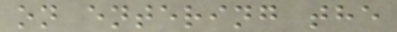on entering the
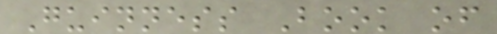Guinness Book of
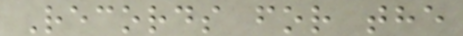Records for the
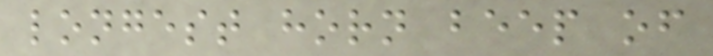longest horn beep of
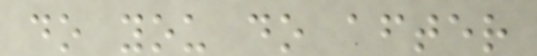do you do after
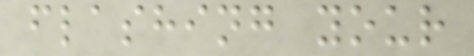flashing your
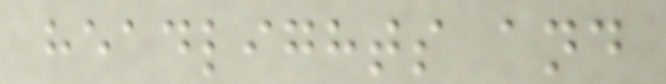headlights and
